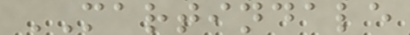MARTINDALE
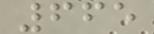665
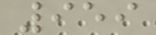959
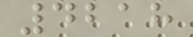4218
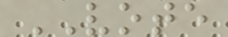VOTE
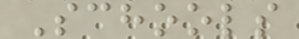Schools
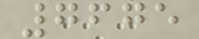7675
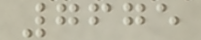7675
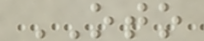OTO
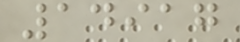14917
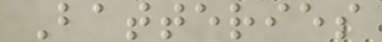Batteries
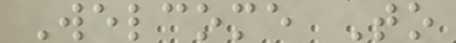Welcome To
